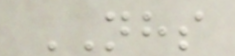NHS
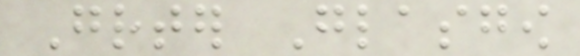Greater Glasgow
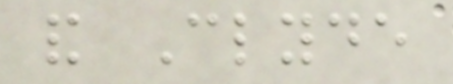and Clyde
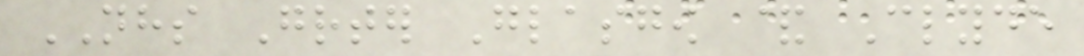NHS Greater Glasgow & Clyde
